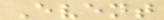Event
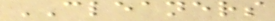CLEANERS
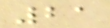21
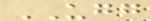UGG
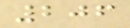206
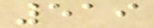519
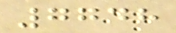7748
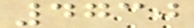4730
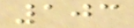103
